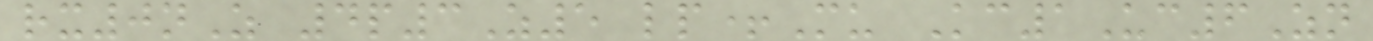rx0nZ 4p3Z5 lp+Mu Kc1Uc6Zn
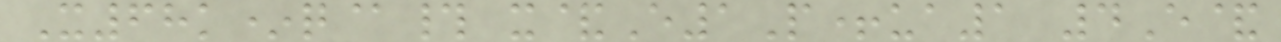X68k*q@# x&E1P+ua1 4E&
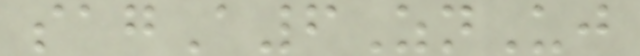sagA6ZnUj
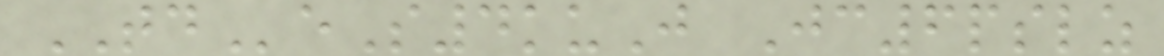TDeS4kuJ Jc6pslz
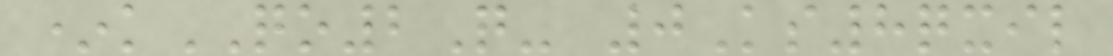*kQO2Q- 0Ks8qxil
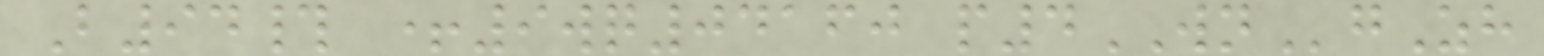B94# +9wq04160 p4WNgZh
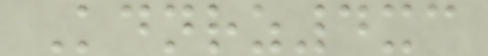Kdnrz4xc
